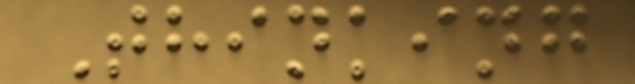Thinking
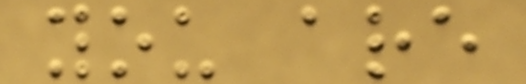you are
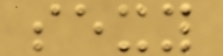sexy
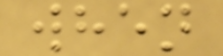when
